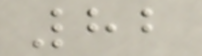82
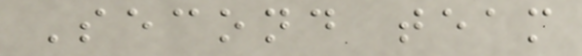Second team
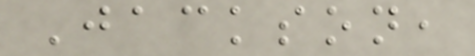Jackson,
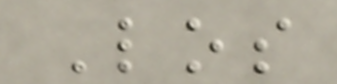Los
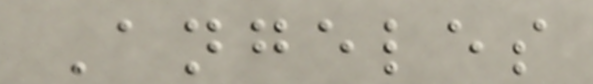Angeles
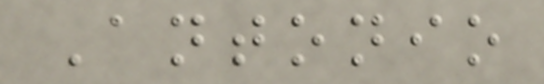Antonio
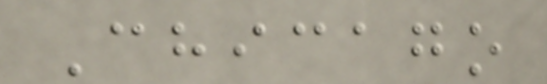Chicago
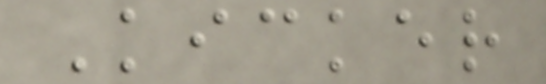Kicker
